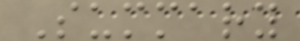Summary
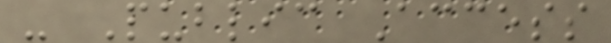- Public Access
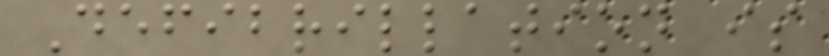Defibrillation is
